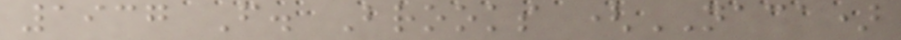1937 F. Brooks (NACA)
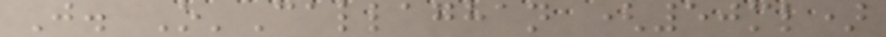J. O'Callaghan (50ml)
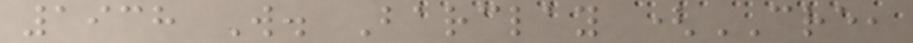1938 W. Barclay (CRE,
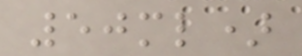50ml)
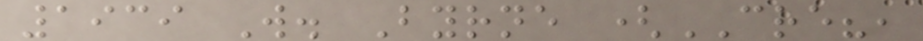1939 W. Byrne (CRE?,
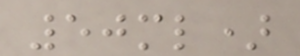50ml)
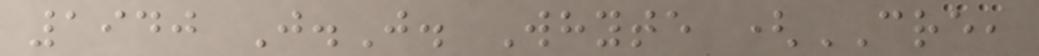1940 J.J. Whyte (CRE,
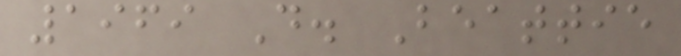1969 D. Beattie
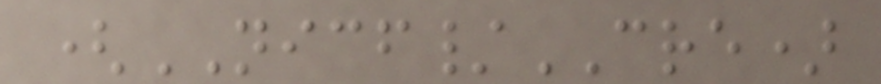(NICF/CRE)
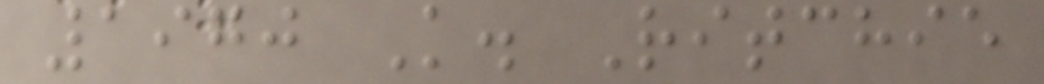1970 K. Ritchie
